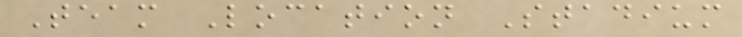Team Location Stadium
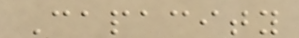Capacity
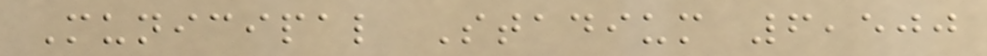Municipal Stadium 6,500
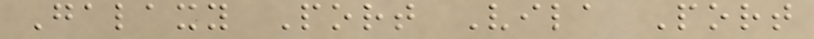Galaxy Port Vila Port
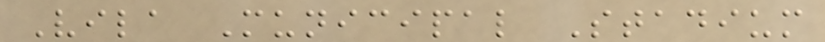Vila Municipal Stadium
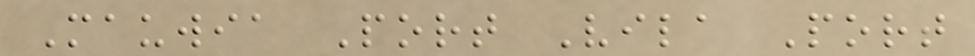Mauwia Port Vila Port
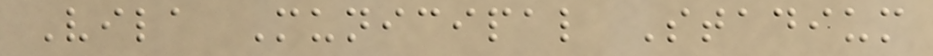Vila Municipal Stadium
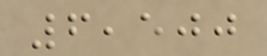6,500
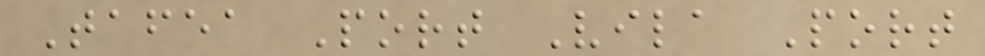Tafea Port Vila Port
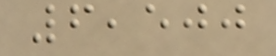6,500
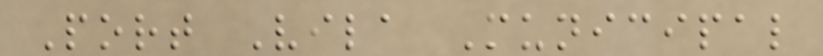Port Vila Municipal
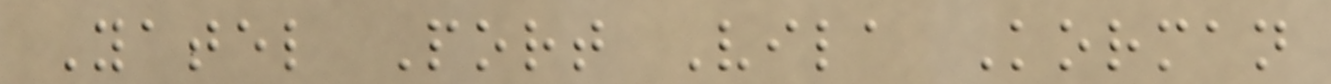Yatel Port Vila Korman
